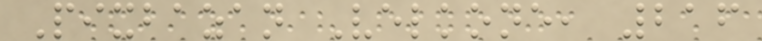Pixbazan Velkone, 216
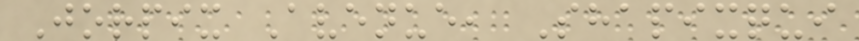Jorpix Avenue, Shapixqui
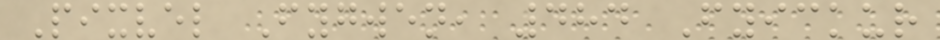Pixvel Fygwen, 484 Fyickur
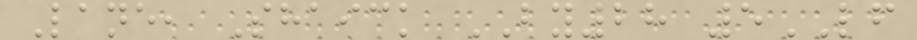Lane, Shaick BY28 5LF
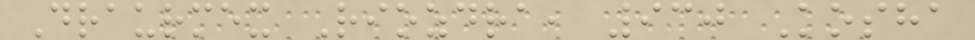Draurmex Riozdra, 930 Kosha
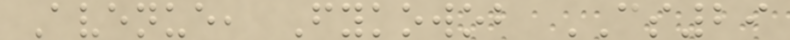Avenue, Fykowob CS29
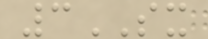3SX
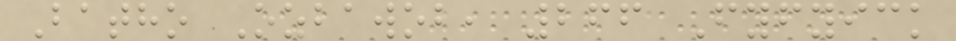Batho Ozbawob, 266 Fyfyick
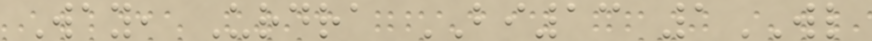Way, Urdra BI13 1WL
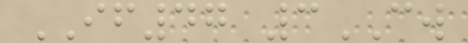IF47 3CW
